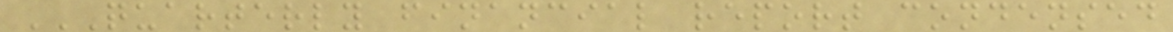QUARTERLY FINANCIAL REPORT CONDENSED
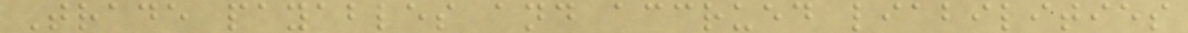Trade payables and accrued liabilities
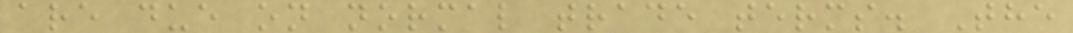are due on normal trade terms. The
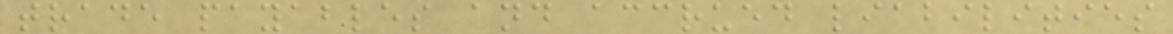trade payables and accrued liabilities
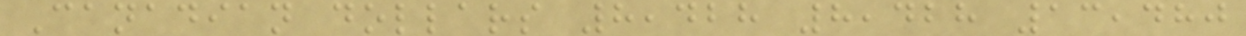Canadian dollars 8,428 8,428 13,480
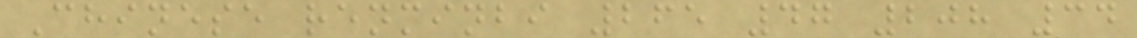Chinese renminbi 265 47 208 34
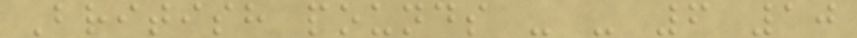British pounds - - 6 10
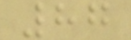87
